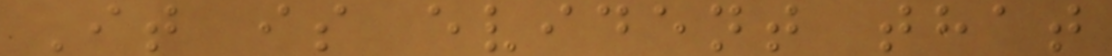It is evident that
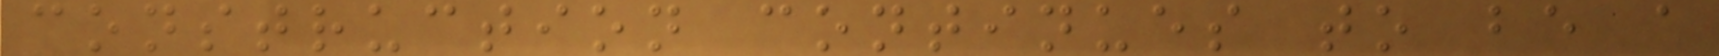construction continues to be a
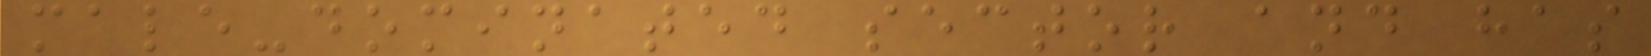male-dominated sector and has
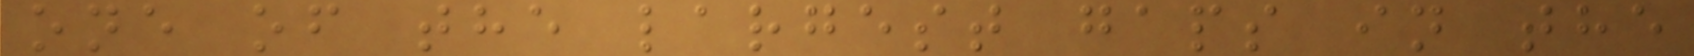one of the largest gaps in the
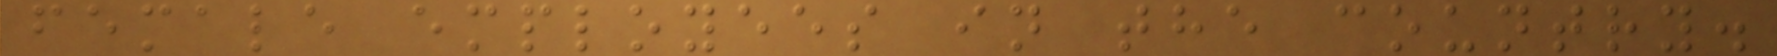female employees in the country.
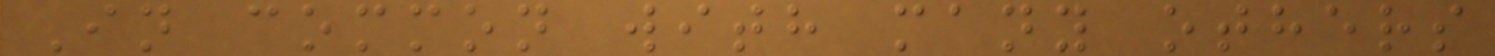In common with many others
